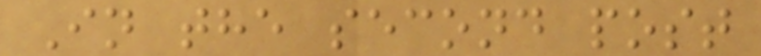In the second post
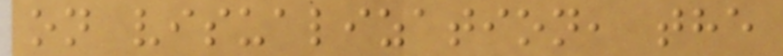on visualization, the
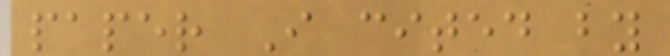paper I cited by
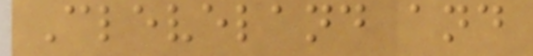Cleveland and
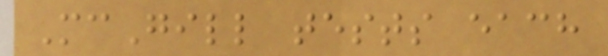McGill tests each
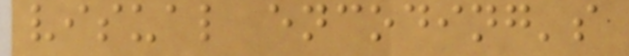visual encoding's
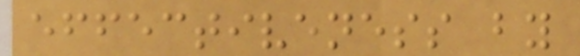effectiveness by
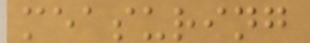measuring
